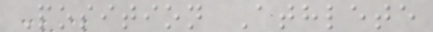Position Athlete
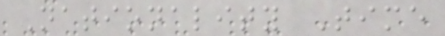Nationality Time
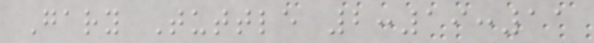Gary Tuttle 2:19:11
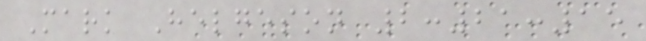Mark Helgeson 2:21:15
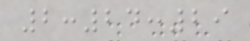2:24:29
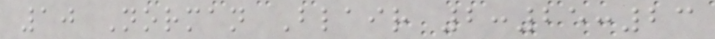10 Norman Blair 2:25:23
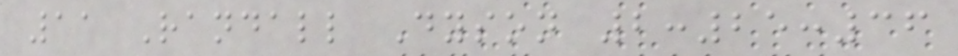11 Randall Dyson 2:25:36
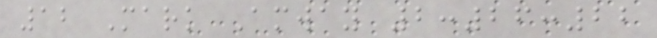12 Mark Amway 2:26:22
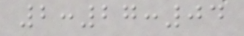2:27:04
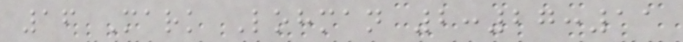16 Mark Lohman 2:27:11
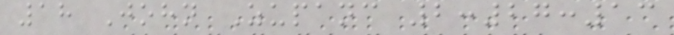18 John Zupanc 2:27:13
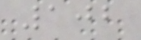102
